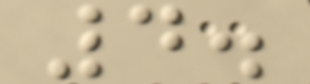4.
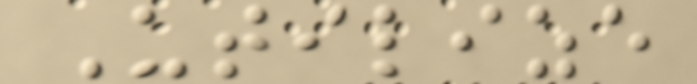Utilize
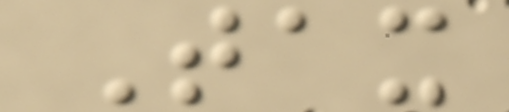Tax
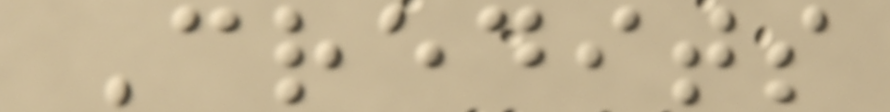Credits
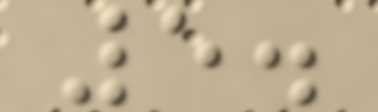5.
